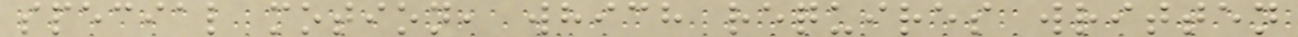special motion, which requires written
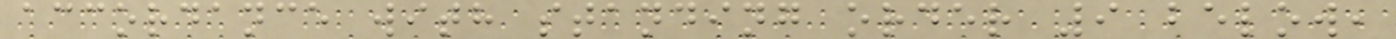accordance with standing order 9 below,
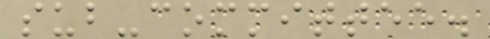sub-committee.
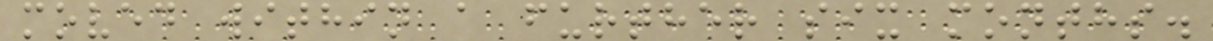moved within a further six months.
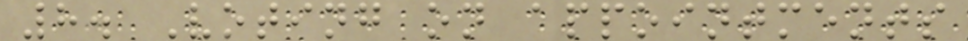8. Voting on appointments
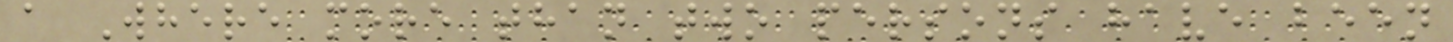a Where more than two persons have been
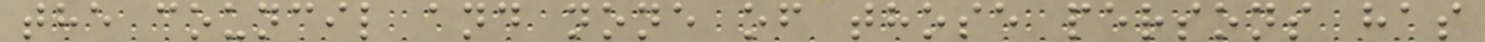the council and none of those persons has
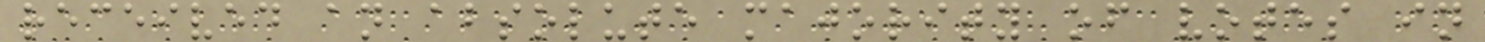received an absolute majority of votes in
